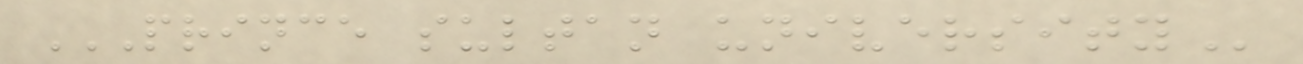PRINCE SULTAN UNIVERSITY
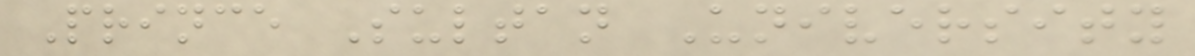Prince Sultan University
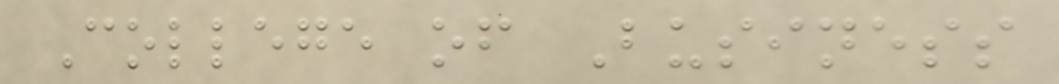College of Business
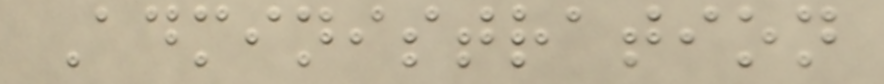Administration
